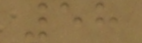58
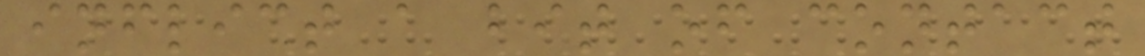inflict a bit of contact
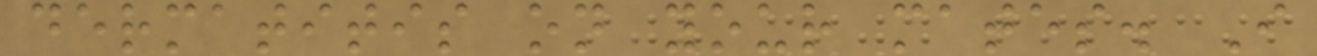dermatitis on your mates. I
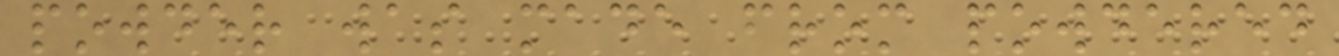powder was made from powdered
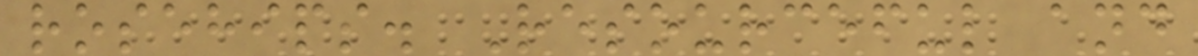rosehips. Resourceful and
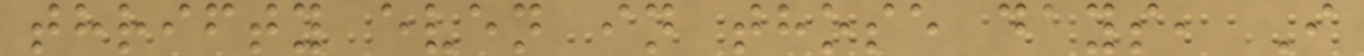thrifty even in those days, I
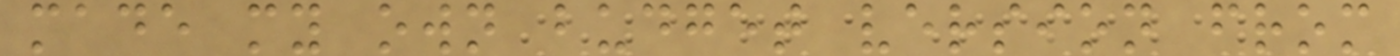made my own budget version from
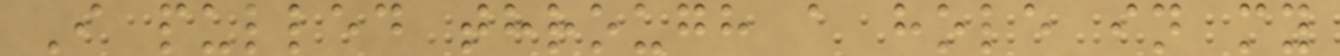I pulled through a hole in my
